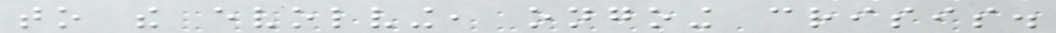to the evolving, ongoing crisis.
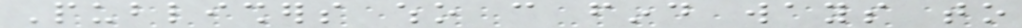Publishers who can find ways to
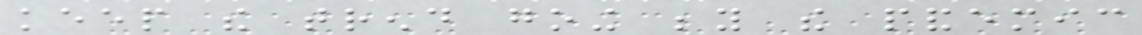keep the trend going beyond the pandemic
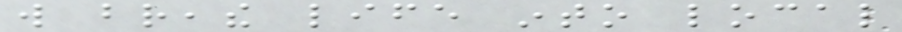will breathe life into local
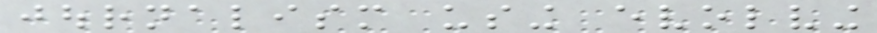journalism using evolving
